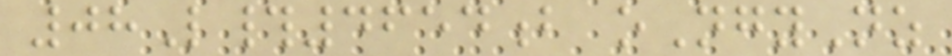08L#4654b oNgyNz
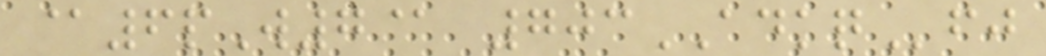@6pW7@ 703ADKQfj
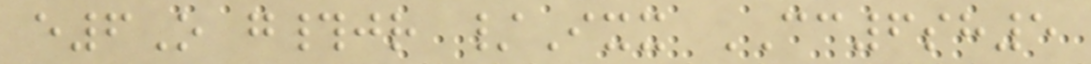e6O g#jr /Ixx CC6sh5
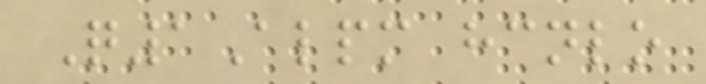Q1Alpm hcnlo
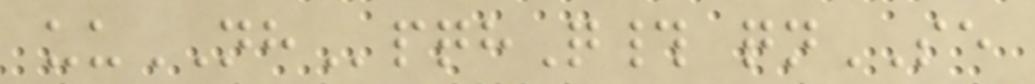uuNHpqhQ# qnSE
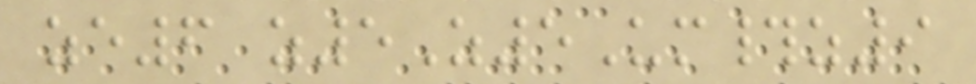ze6 z5Z5Um#z9
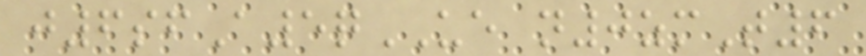j6sfA5qUE n0zmT6
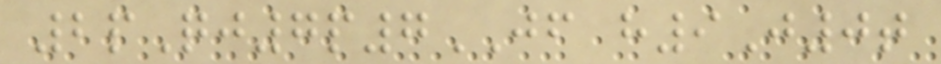2pQj7p7JF h9J0t
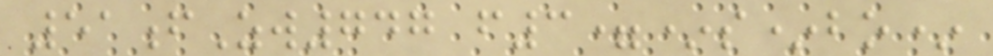51fZw747 f3=*s*bo*
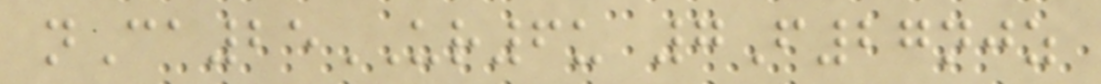nCa25UR6u 7F27njz
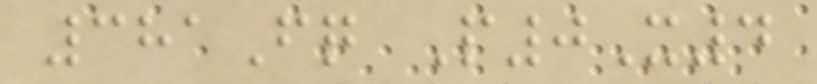381Fq P0X4
